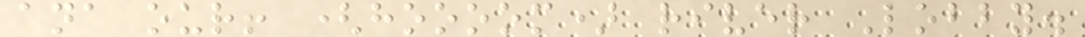ana our! (hoooom) river Lobby.
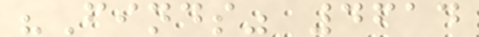"Finds" 4614
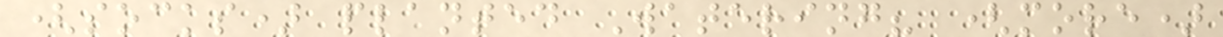(socks) planted Watering? (more)
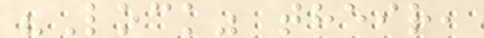"Lock" their,
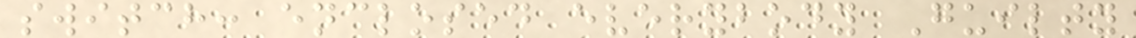switch: enclosed everybody Guilty
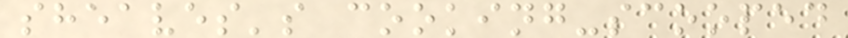sheaves's cooking-scooped
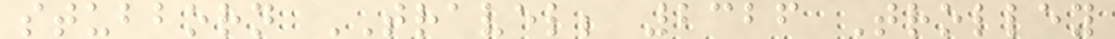stubborn TRAVEL; 2326 Trolley
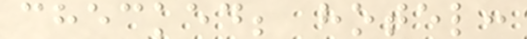checked; hotel:
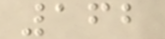162
